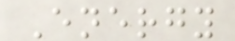Energy
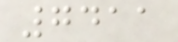7411
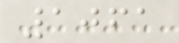1061
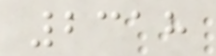2318
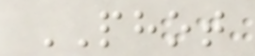PHOT
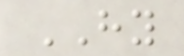HY
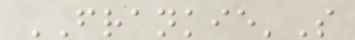FRANKIE'S
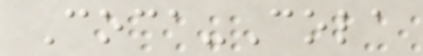Coca-Cola
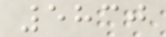5830
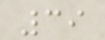39
